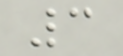3
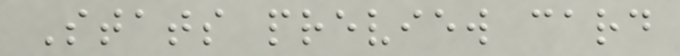Stats preview card
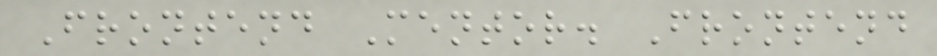Frontend Mentor. Frontend
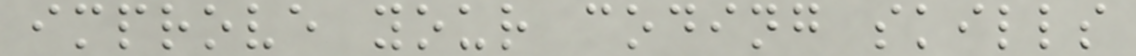improve your coding skills
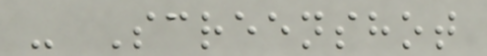- Screenshot
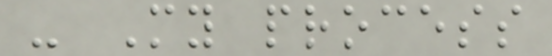- My process
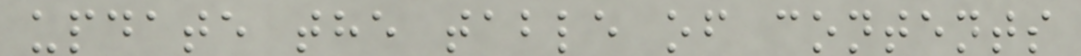update the table of contents
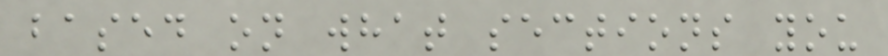based on what sections you
